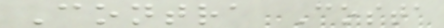Contra Costa
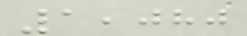1,080
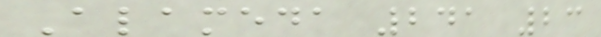Alameda 241 23
